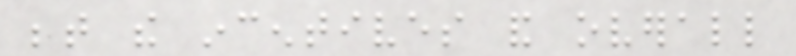between the incentives and overall
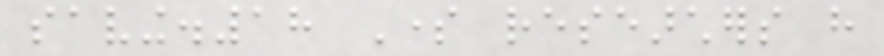saving.18 Some researchers have
